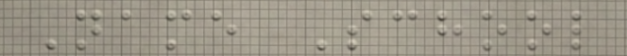Name School
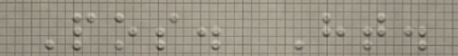Pos. Ht.
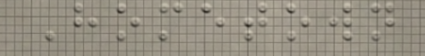Hometown
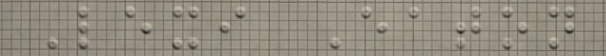Lexi Eaton
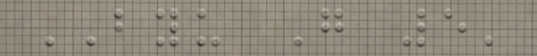BYU G 5'
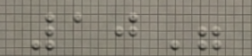10"
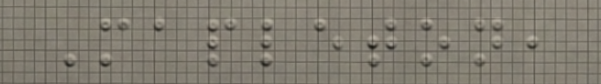Mapleton,
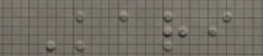Kari
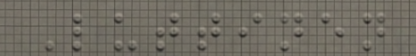Luttinen
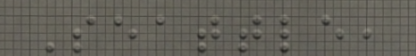Seattle,
